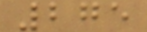275
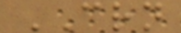CRN
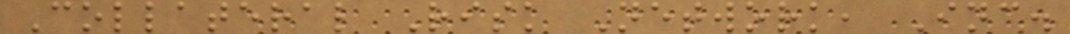Collateral Risk Network, Inc.
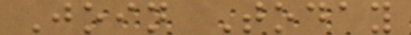Join Today
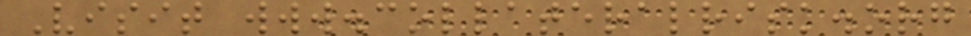Visit www.collateralrisk.org
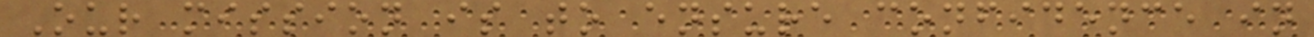Our mission is to ensure confidence in
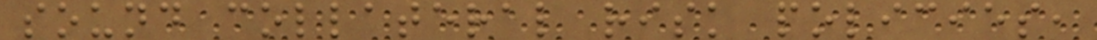sound collateral risk policies,
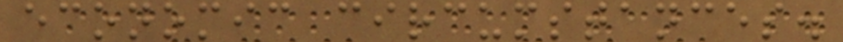economic circumstances.
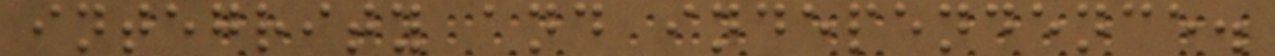integrity and independence.
